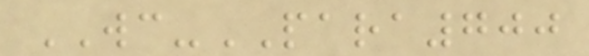WC-PARA700
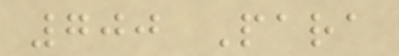700 Para
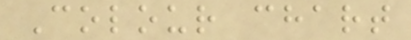Colour chart
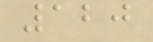120
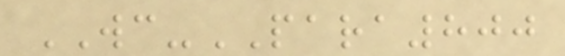WC-PARA800
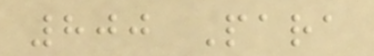800 Para
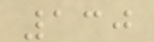130
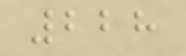228
